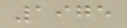1975
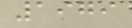1979
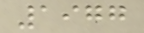1977
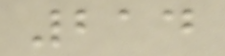214
